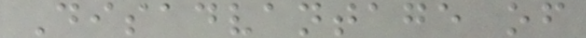Disadvantage of
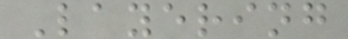Layering
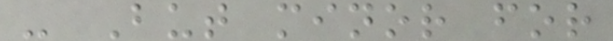- But minor for
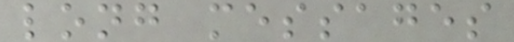long messages
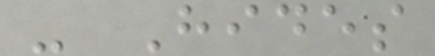- Hides
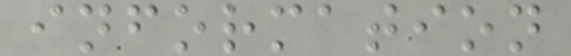information
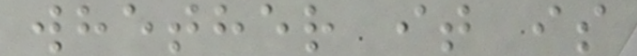whether it is
